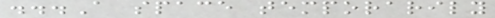...A space temporarily
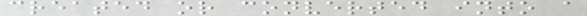created or converted into a
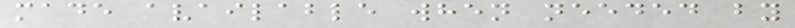made available when needed by
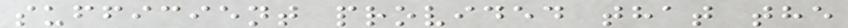sufficient provided that the
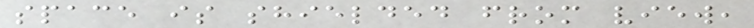space is shielded from view,
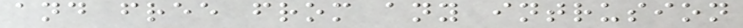and free from any intrusion
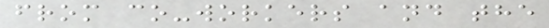from co-workers and the
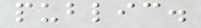public.
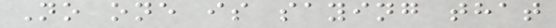No one is saying that
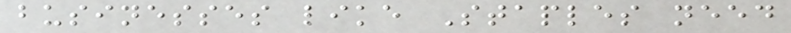businesses like Staples need
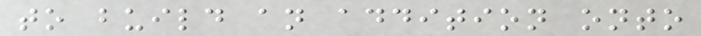to build an addition onto
